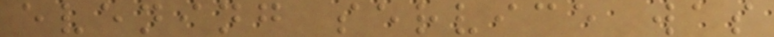evening service was
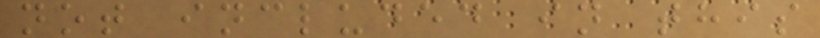not included in this
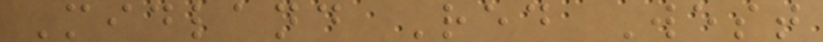Midland Red West
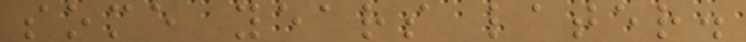some years later.
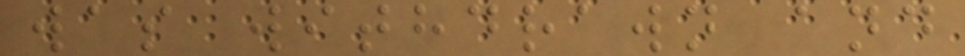was withdrawn and
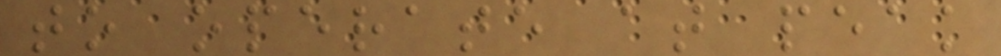to operate at peak
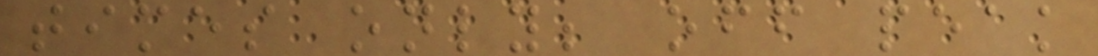times only; off peak
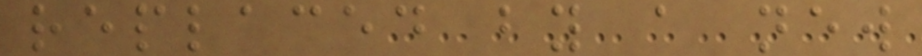replaced by a new
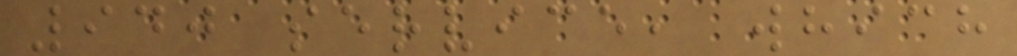940 service, which
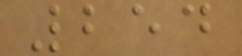254
